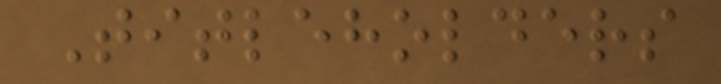Titleholders
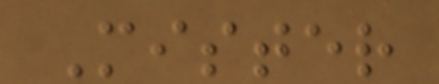Mister
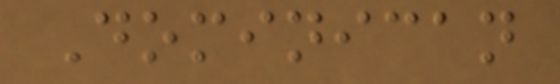Dominican
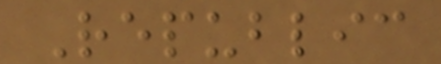Republic
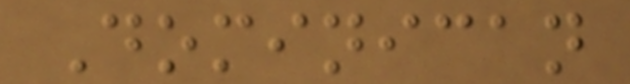Dominican
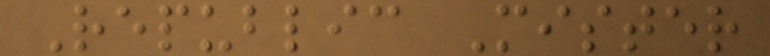Republic Mister
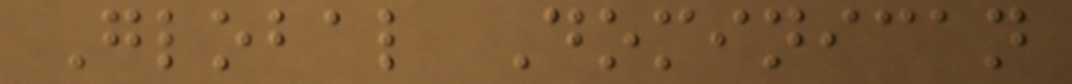Global Dominican
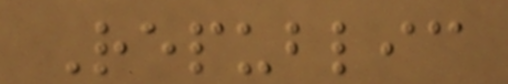Republic
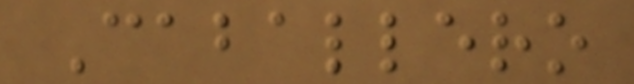Caballero
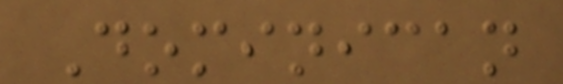Dominican
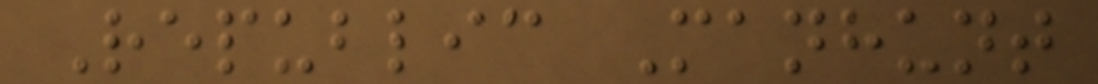Republic Manhunt
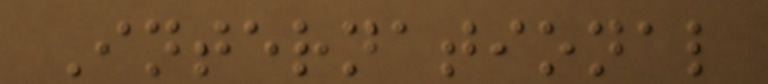International
